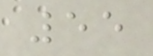55
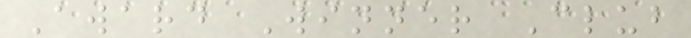Award Winner Club
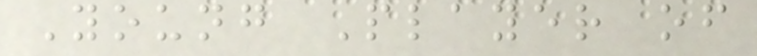Young Player of
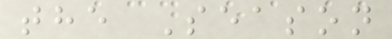the Season
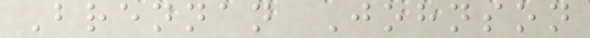Brennan Johnson
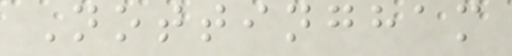Nottingham
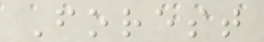Forest
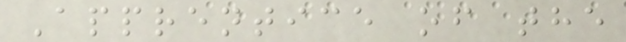Apprentice of the
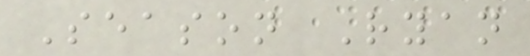Season Ryan
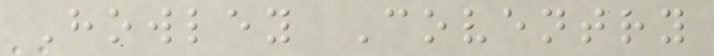Howley Coventry
